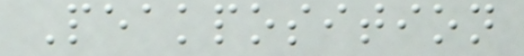Peakposition
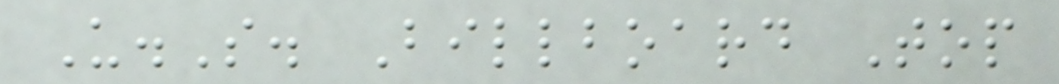U.S. Billboard Top
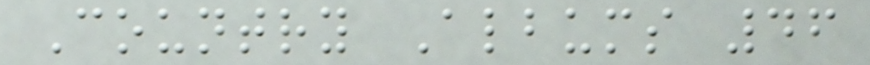Country Albums 46
